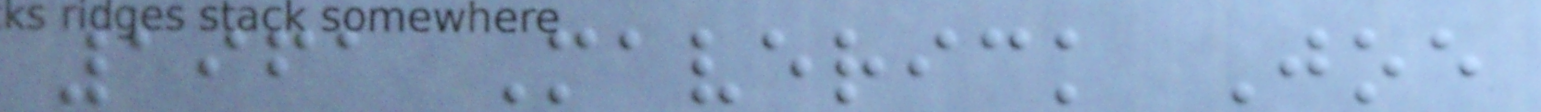1961 Maverick Joe
